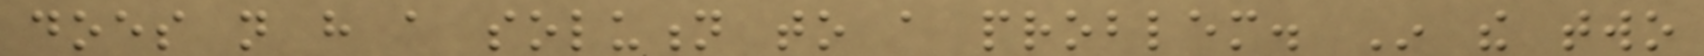does not have a solution to a problem. In the two
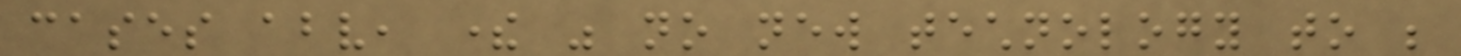cases above, there was no new technology to be
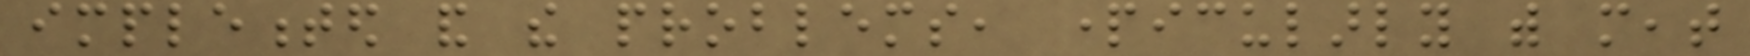implemented and the problems, particularly with meat
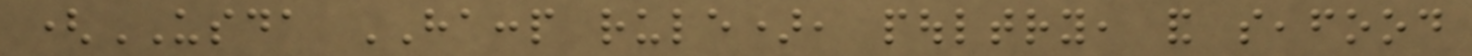(USDA HACCP rule), poultry, and seafood
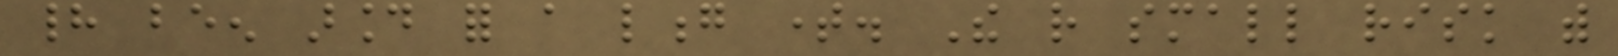had been around for a long time. The rather small risk with
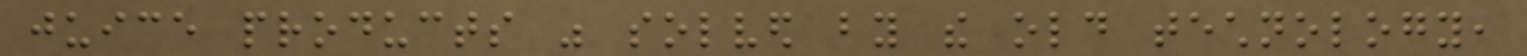juice products was solved by the old technology,
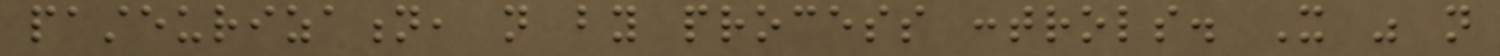pasteurization, not by process controls. It was not
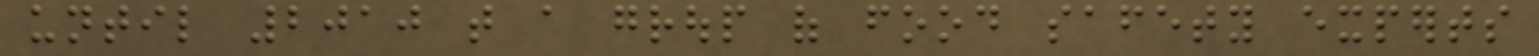until 2010 that a group of food safety experts
